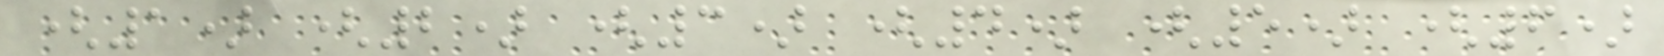(1) (2) (3) (4) (5) (6)
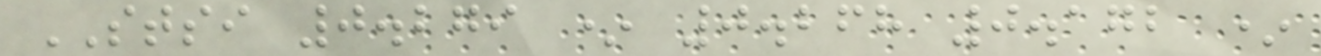STSI 0.279 * 0.268 0.172 *
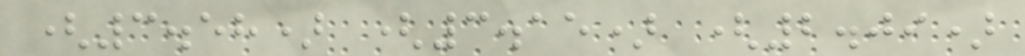(3.58) (3.15) (2.09)
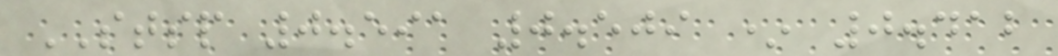STSP 0.591 0.509 * 0.412
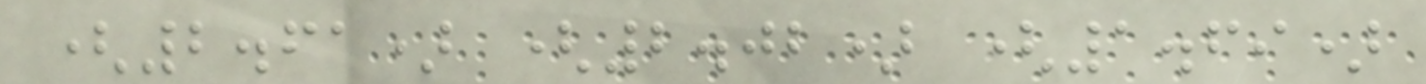(2.61) (2.02) (1.69)
